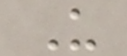U
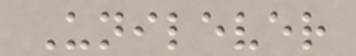Unilever
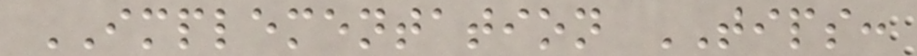IMPLEMENTATION TIPS:
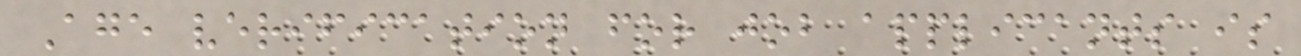Age verification for job applicants is
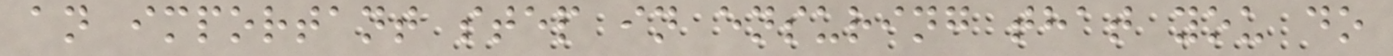an important step in ensuring that you do
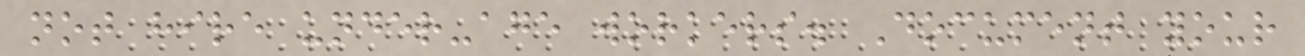not hire under-age workers. Document your
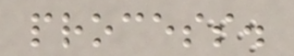process.
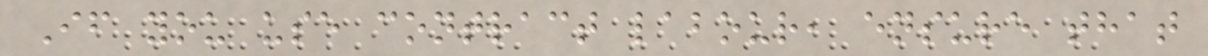If you use contract labour, ensure that
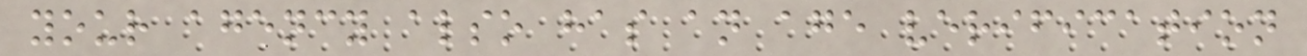your agency also has an age verification
